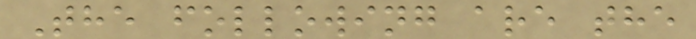The following are the
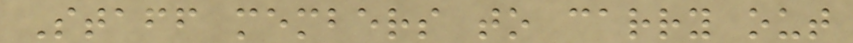Staff members to carry out
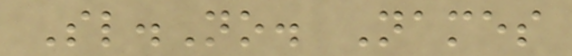Sl.No. Names
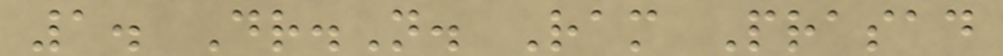1. Dr.N. Ram Prasad
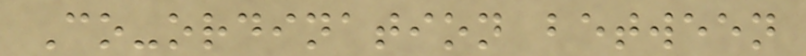Co-ordination between
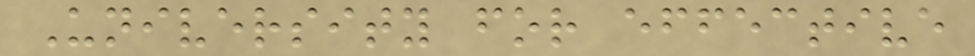University for effective
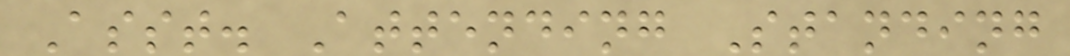Asst. Attending Standing
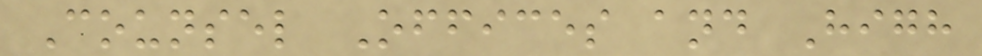Counsel Offices and High
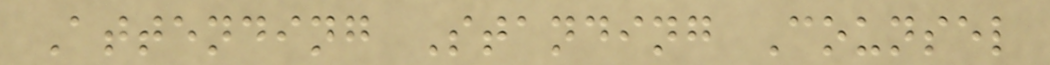Attending Standing Counsel
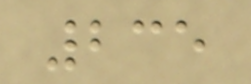235
